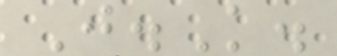J.K.
